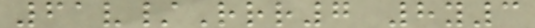61v/Rrr7 8y3
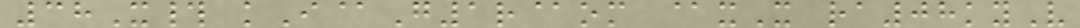38X# kI@G1r@om @xX ra08kyV
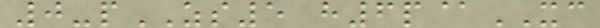0-pZS5 h6p@XC
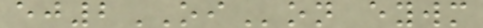ej2OIon eywm
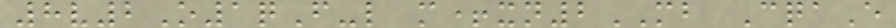8v2O1qF-l m+xn2MB CqaE
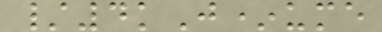/4kJ*ume
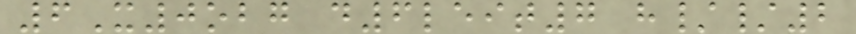6X0obg d6leit7 h//2
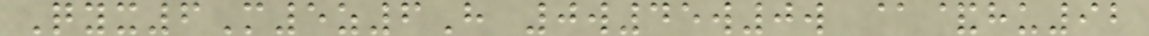Qyx6M5z6H 0w45w0w @&hu92
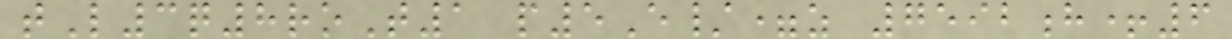tL3q8roT1 p5E/=z 7592h+6
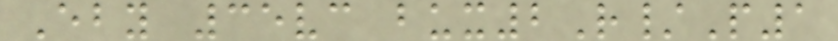Eby 35vc bux2R/P1
